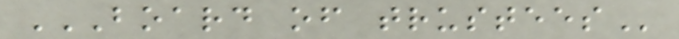BOARD OF TRUSTEES
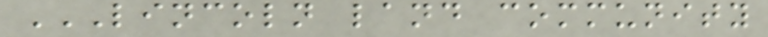LINCOLN LAND COMMUNITY
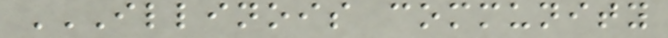ILLINOIS COMMUNITY
